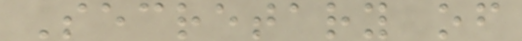Secretary of
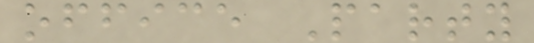office Party
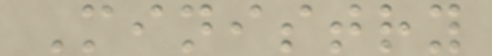Ministry
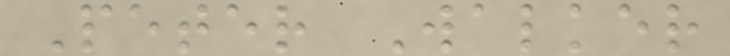Peter Walker
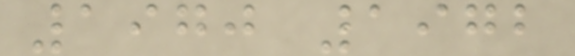1970 1972
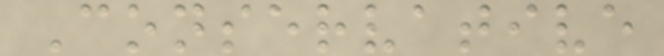Conservative
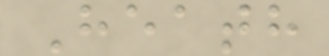Heath
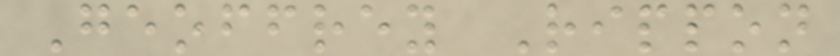Geoffrey Rippon
